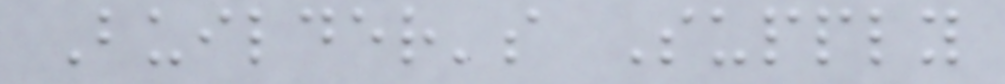Builder's Supply
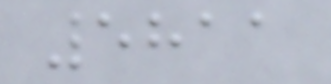5811
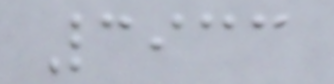3933
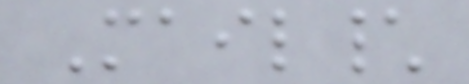Mail\
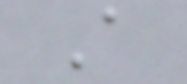A
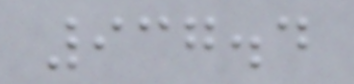937.4
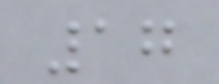17
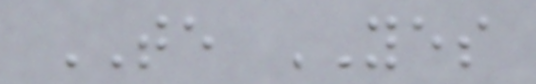TE YES
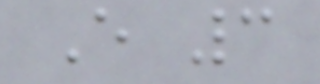E 3
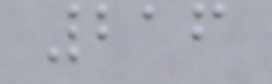216
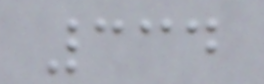334
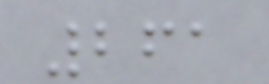261
